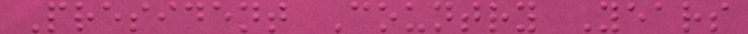President Country Years
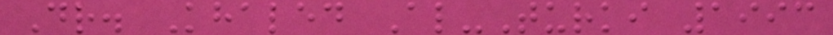Dr. Khaled Al-Turki 1993
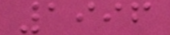1996
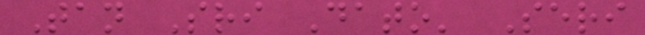Tan Sri Dato' Seri
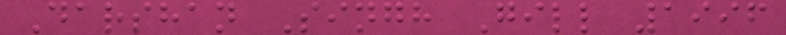Darshan Singh Gill 1996
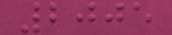2005
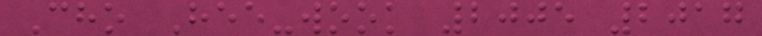Cho Hee-wook 2005 2017
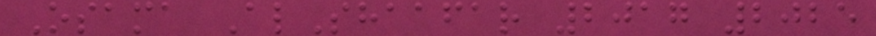Osama AlShaafar 2017 2025
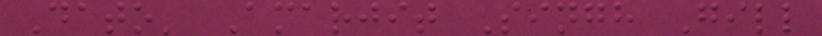Dato' Amarjit Singh Gill
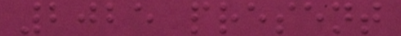2025 present
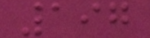197
